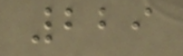229
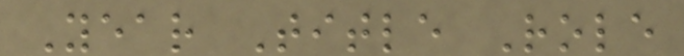Year Title Role
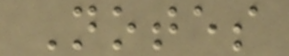Notes
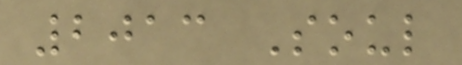2013 Soul
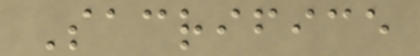Sacrifice
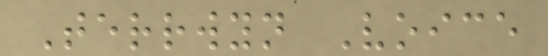Terrwyn Voice
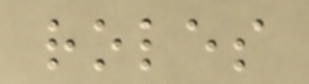roles
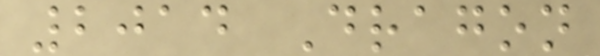2014 Dragon
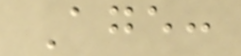Age:
